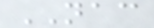NAC
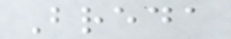Breda
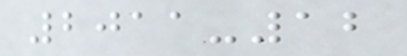2011-12
